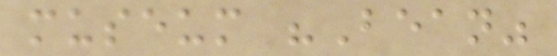museum "Bean"
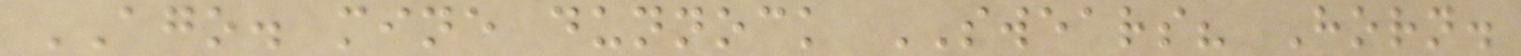AGO. mine dunnock SWEARS? Horn.
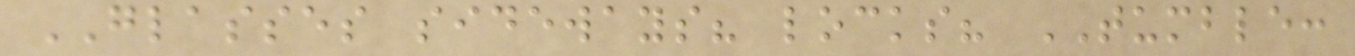GLASSES sideways? locks? TUMBLE:
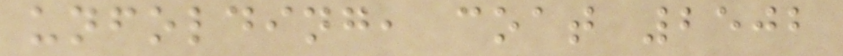unfolding, coat 2502
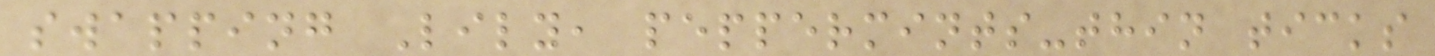swapping Lily, peppermints-thin ticks
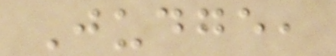Judge,
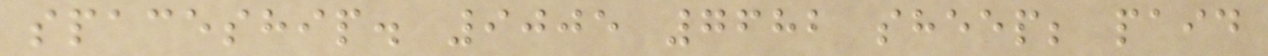spaceship. 9005 7682 sheep; paid
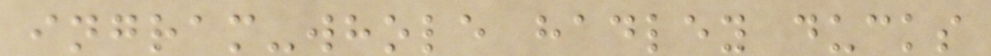ingram-whole hadley ducks
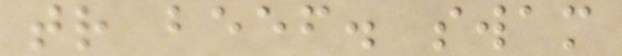tr beef. swam
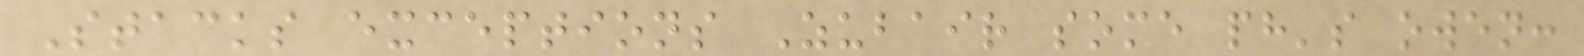Stacks exceptions Zubair some ph's owen:
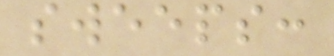sweeps:
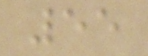55
